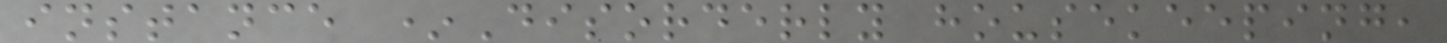instance *Disorderly housekeeping,
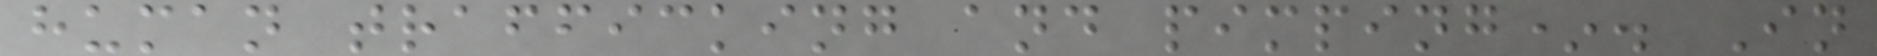human trafficking and pimping*. In
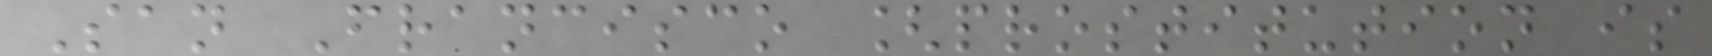San Francisco [prostitution is
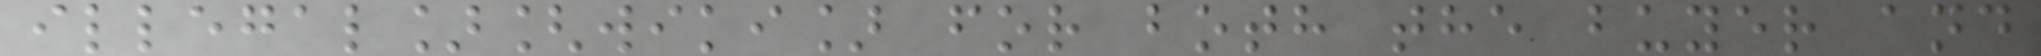illegal][wiki] for both the buyer and
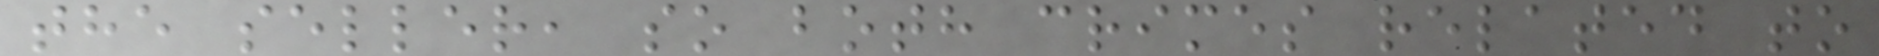the seller, so both crimes related to
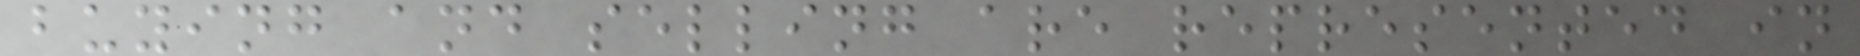buying and selling are represented in
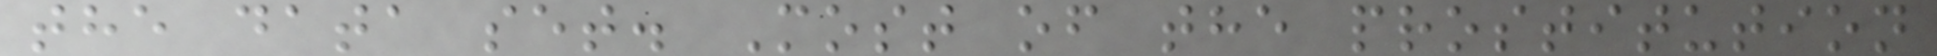the data set. Most of the prostitution
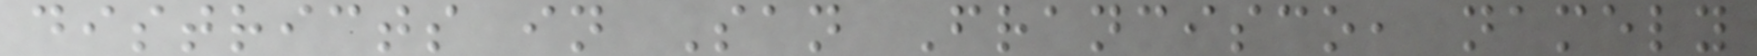districts in San Francisco, namely
